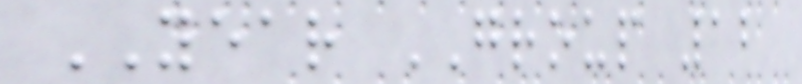YEAR GROUP 12
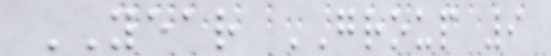YEAR GROUP 9
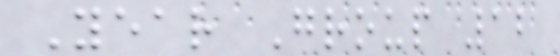Year Group 12
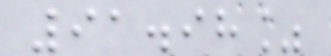91.98%
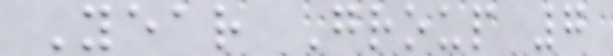Year Group 7
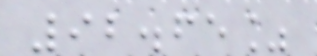92.65%
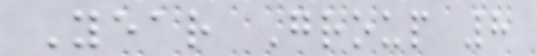Year Group 8
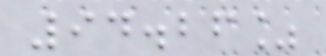94.26%
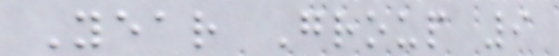Year Group 9
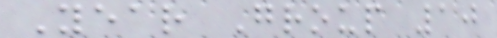Year Group 10
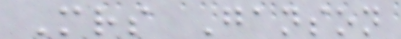Mrs Ganson
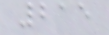215
